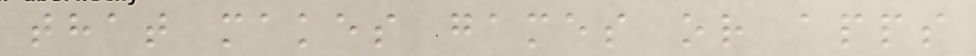that makes games or apps
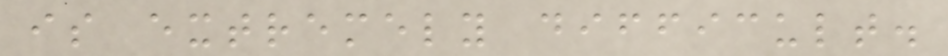is extremely difficult.
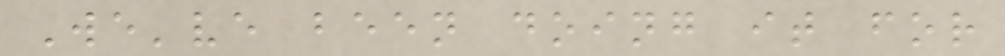We've been doing it for
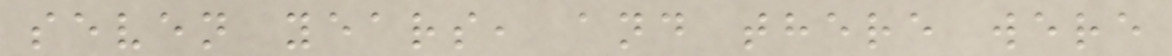seven years, and there were
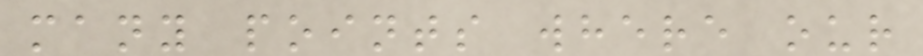many points where our
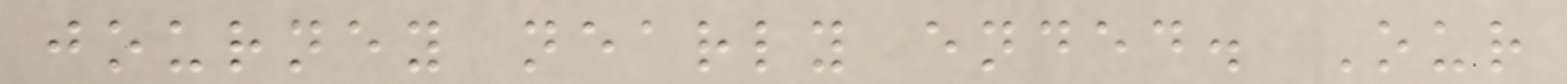journey nearly ended. Our
